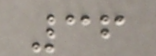36
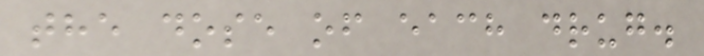the dose of each drug.
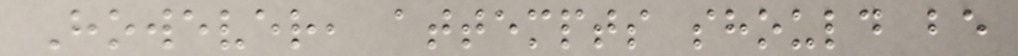However, attempts should be
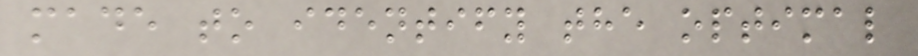made to identify the optimal
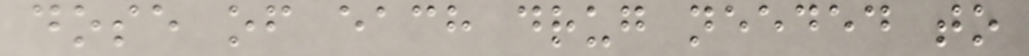dose of each drug needed to
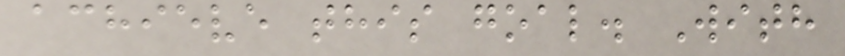achieve this goal. With
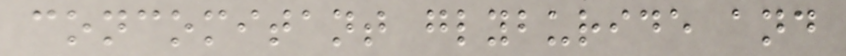concomitant glyburide and
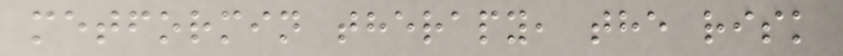metformin therapy, the risk
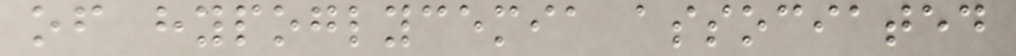of hypoglycemia associated
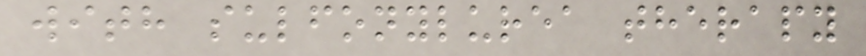with sulfonylurea therapy
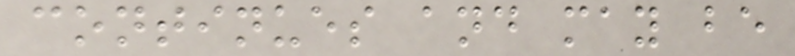continues and may be
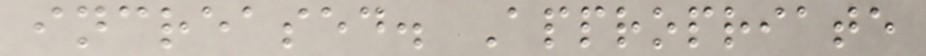increased. Appropriate
